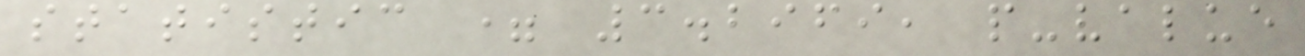statistic = 3.2969, p-value
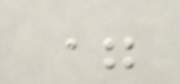=
